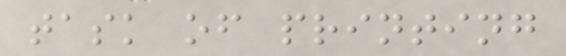task of printing
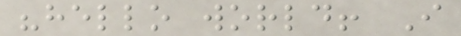"hello world! I
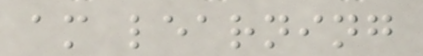am learning
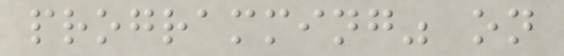programming" on
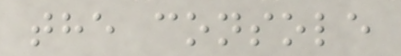the console
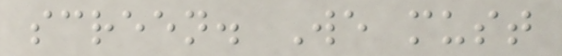screen. We must
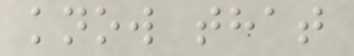know that
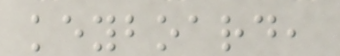keyboard,
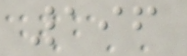196
